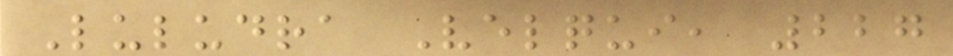Luludra Velqui, 227
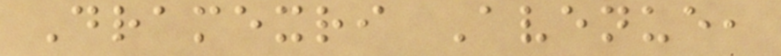Dramexri Avenue,
